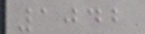1042
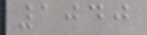1040
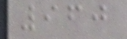960
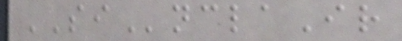SInclaIr
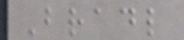Bradl
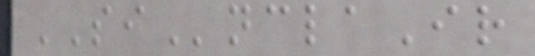SInclaIr
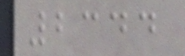2344
